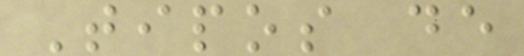Tipos de
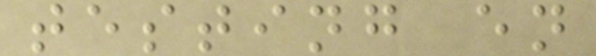testing en
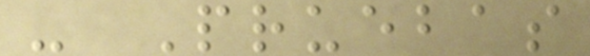- Pruebas
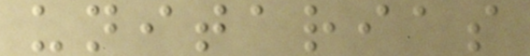unitarias
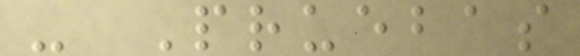- Pruebas
